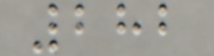282
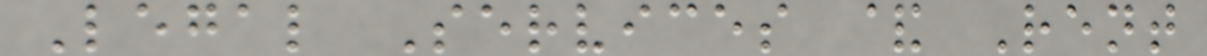Legal Services & Rent
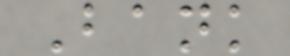Bank
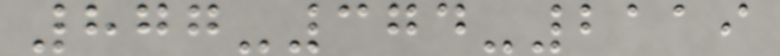877-374-2119
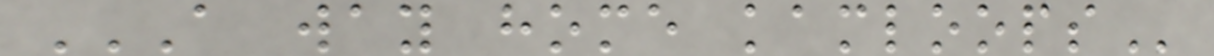A WAY HOME KAMLOOPS
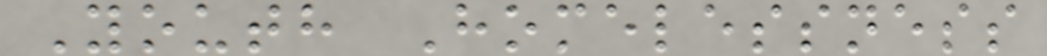Youth Homelessness
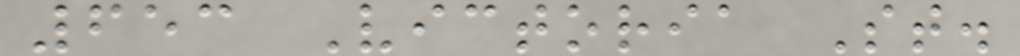653 Victoria St.
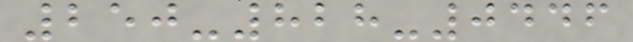250-828-0446
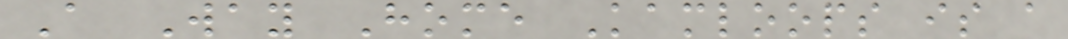A Way Home Kamloops is a
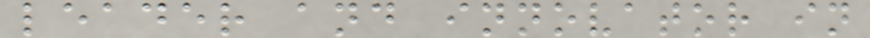leader and innovator in
